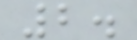2.
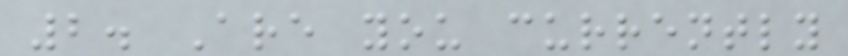2. Are you currently
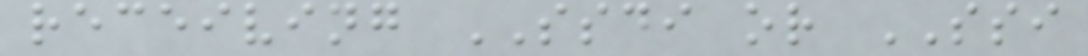receiving SSDI or SSI
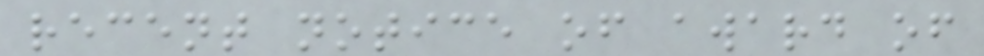recent notice of award of
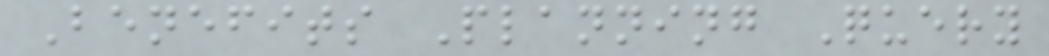Benefits Planning Query
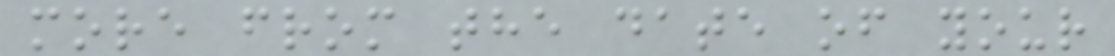more from the date of your
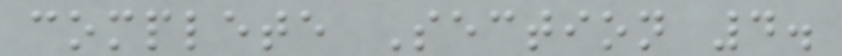complete Section 4.
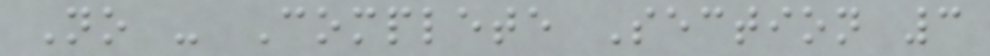No - Complete Section 3
